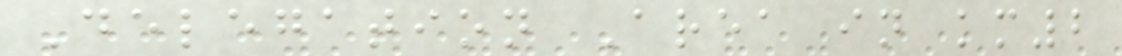Delegation Area in km2
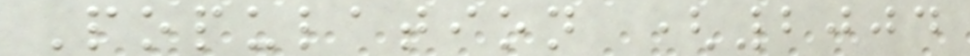Population (2004
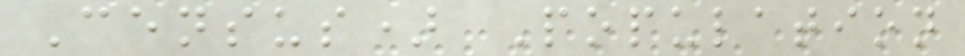Census) Population
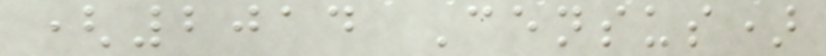(2014 Census)
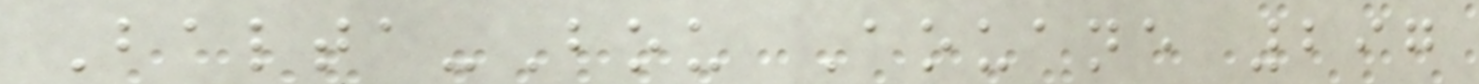Balta-Bou Aouane 297
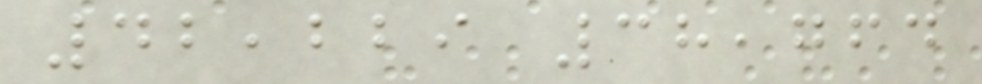42,229 38,764
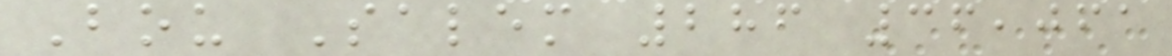Bou Salem 286 36,061
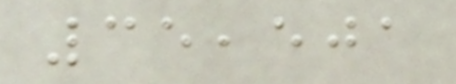35,501
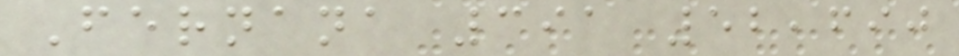Fernana 391 52,690
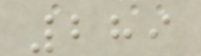289
